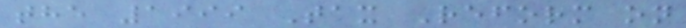the 1999 Tax Reform on
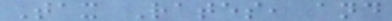Tax Rates, and
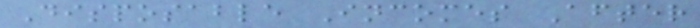Disposable Incomes After
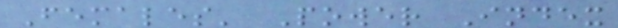Females' Power Index
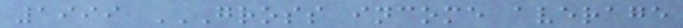1999 GROSS INCOME AVERAGE
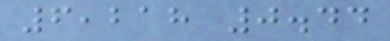6,218 0.44
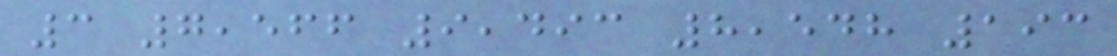3 7,566 9,493 8,548 193
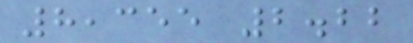8,355 2.22
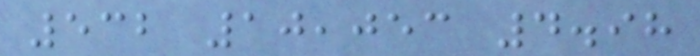532 10,053 4.98
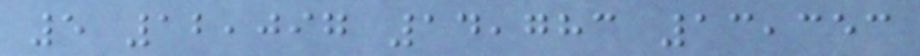5 12,097 14,783 13,353
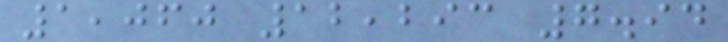1,060 12,293 7.94
